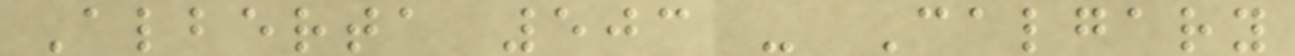Alberta 503 - Calgary
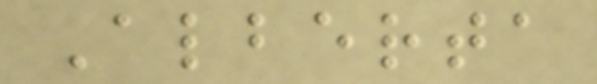Alberta
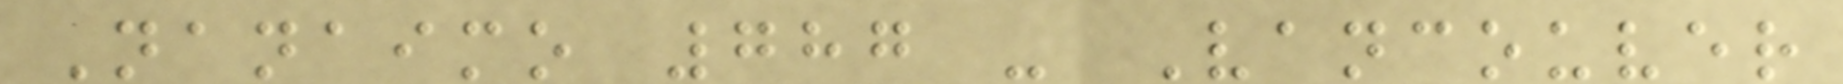Nanaimo 787 - Vancouver
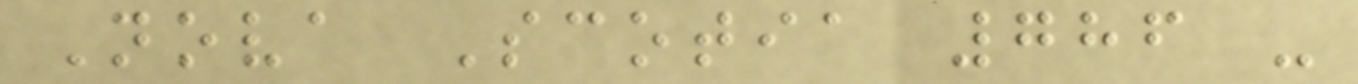Nova Scotia 786 -
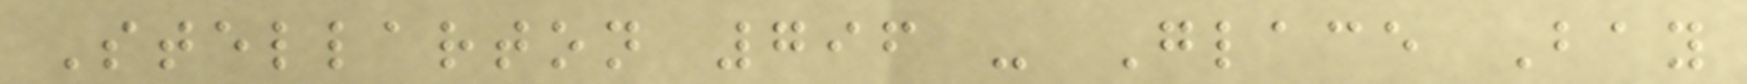Stellarton 796 - Glace Bay
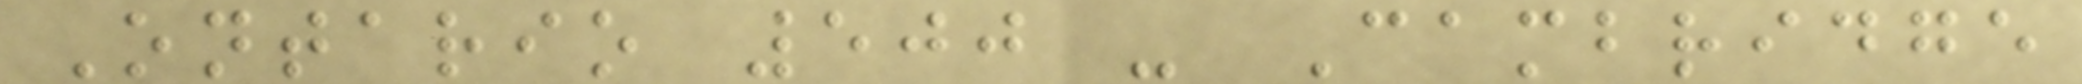Ontario 500 - Cambridge
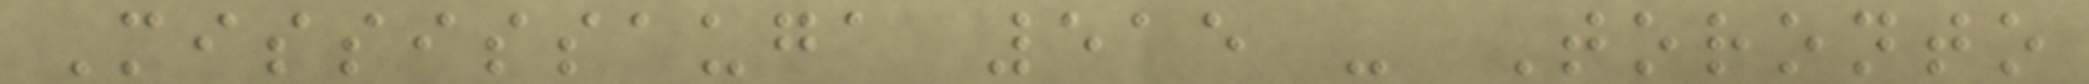Mississauga 515 - Toronto
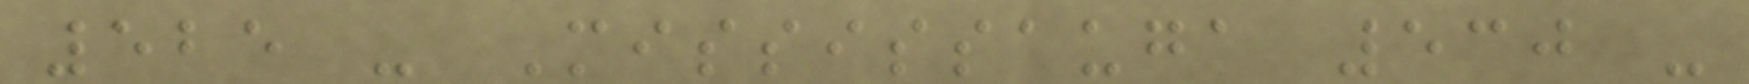525 - Mississauga 530 -
